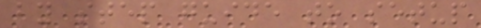by step guide to setup
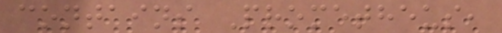contains Prometheus,
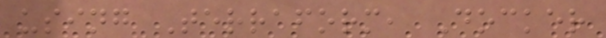using Terraform, Docker
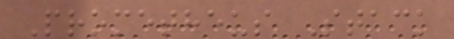Prometheus Stack
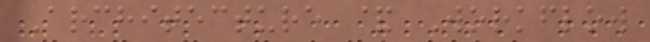Architecture & Workflow
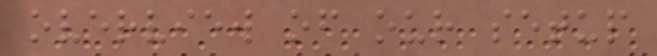overview of our setup
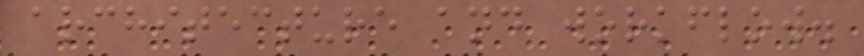architecture and workflow.
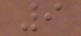9
